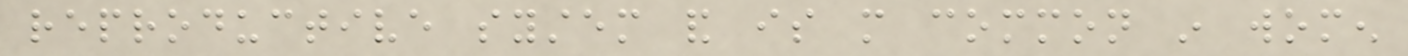reproductive system and is more common in women
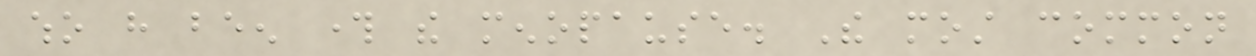who have been through the menopause. The most common
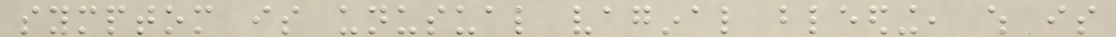symptom is unusual vaginal bleeding, which is
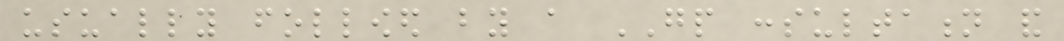usually followed by a GP consultation and
